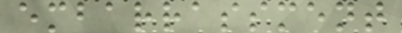embarrassment
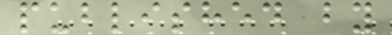published by
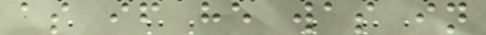as if he was in
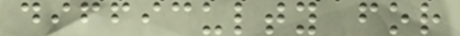difficulty for
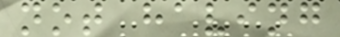not having
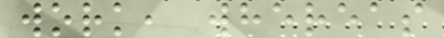work, whereas
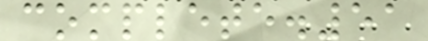complete.51
